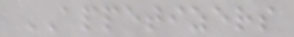APPETIZERS
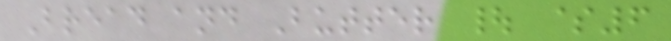Bread and Butter | $6
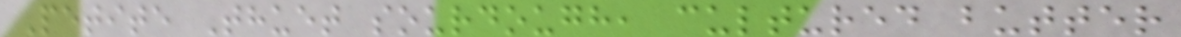Petite Thuet sourdough, cultured butter
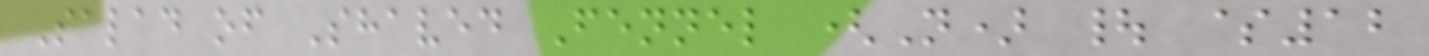Salad of Shaved Fennel (N) | $12
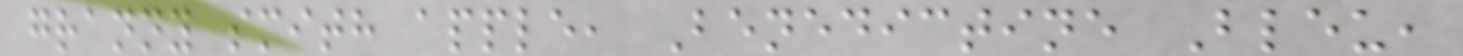granny smith apple, Benedictine Bleu,
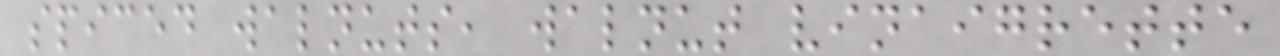spiced walnuts, walnut vinaigrette
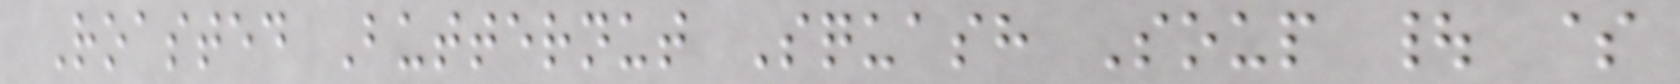Roasted Butternut Squash Soup | $
